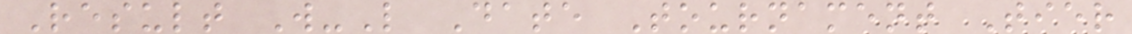Result W-L Date Tournament Tier
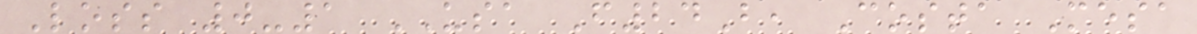Loss 0-1 USA F24B, Costa Mesa
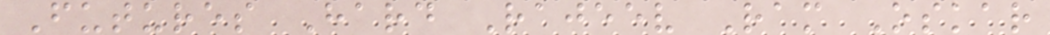Futures Hard Rajeev Ram Oskar
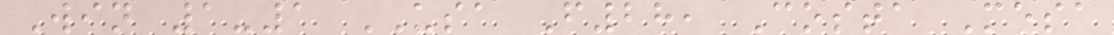Win 1-1 USA F28, Costa Mesa
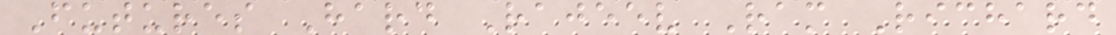Futures Hard Rajeev Ram Richard
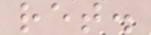ret.
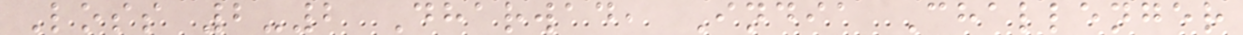Loss 2-2 Dharwad, India Challenger
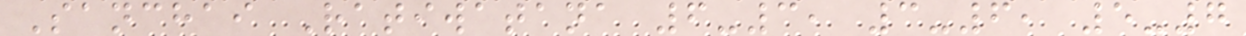Sanchai Ratiwatana 6-3, 3-6, 5-7
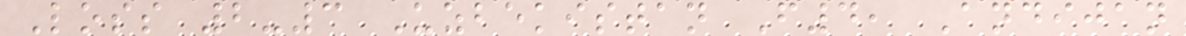Loss 2-3 Uzbekistan F4, Andijan
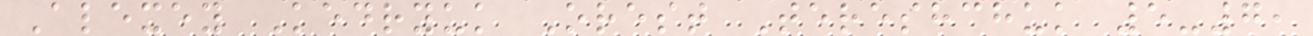Alexey Kedryuk Orest Tereshchuk 5-7,
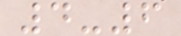4-6
